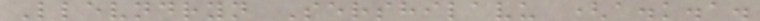Llevndryn Sershilavu (a.k.a.
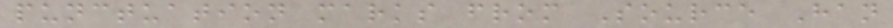punctuation marks from Source Han
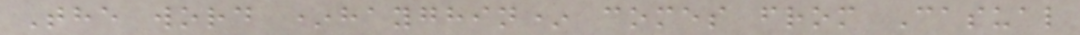The word *hayghin* comes from Casual
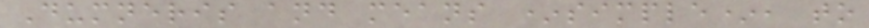Dumneris and means *simple*, to
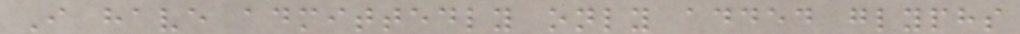I have admittedly only added glyphs
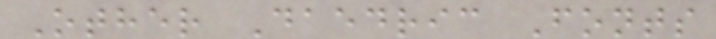Other Daedric Fonts
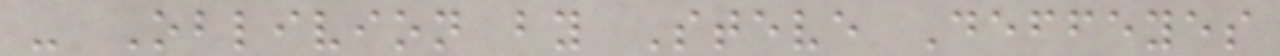- Oblivion by Steve Deffeyes
